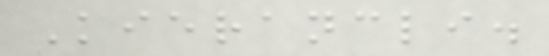Kierancli.
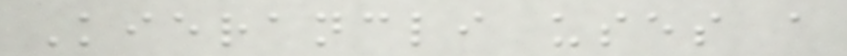Kierancli uses a
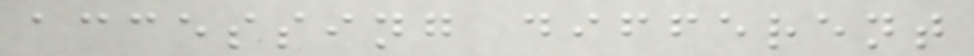accessing different
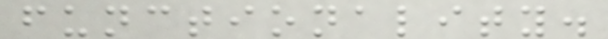functionality.
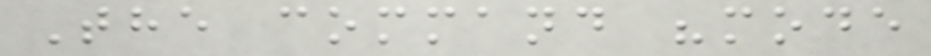The command "mode
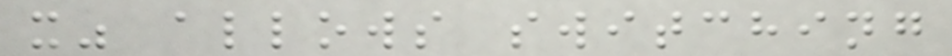x" allows switching
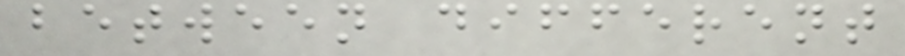between different
